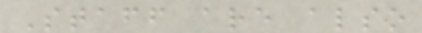Staff are also
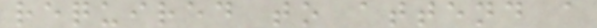required to attend a
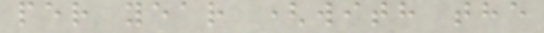per year (with the
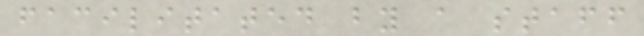facilitated by a staff
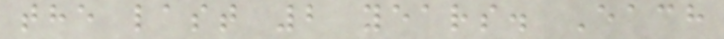the last 2 years. Each
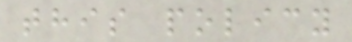this policy
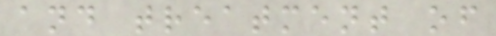and treatment of
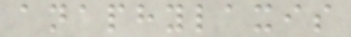anaphylaxis
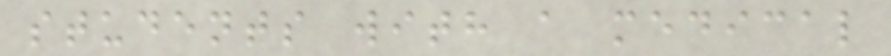students with a medical
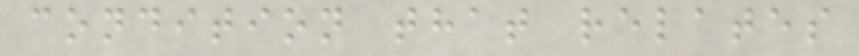condition that relates
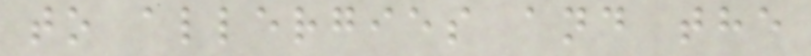to allergies and the
